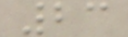23
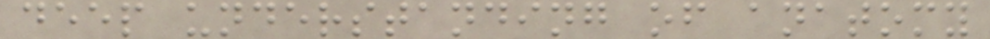deep understanding of anatomy
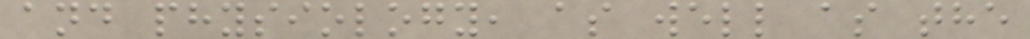and physiology, as well as the
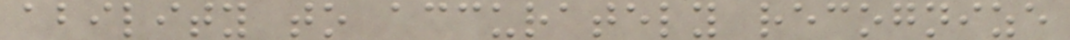ability to accurately recognize
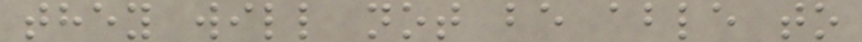they will not be able to
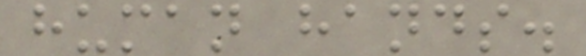human hands.
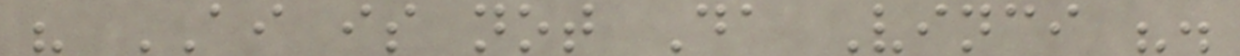" AI is not Da Vinci ".
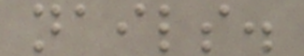nails.
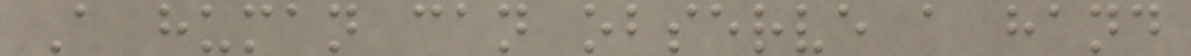A human can observe a hand
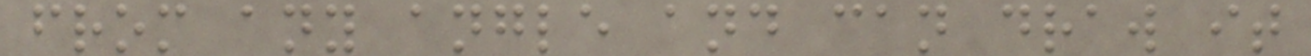from any angle and can draw it
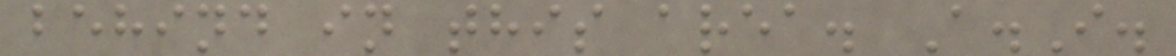behind in this area. A.I.
